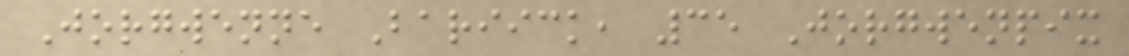Jorgwenne Bariick, 35 Jorgwenpix
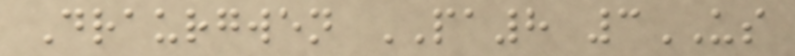Draurgwen PA8 3US
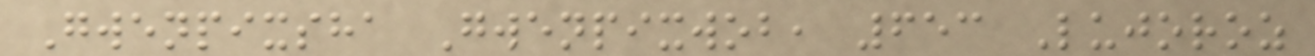Gwenpixsha Gwenpixwob, 653 Lujoroz
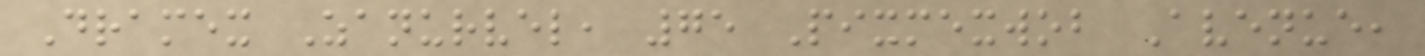Dramex Zanurvel, 75 Pixmexwob Avenue,
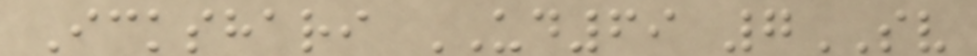Ickshari UD69 7SV
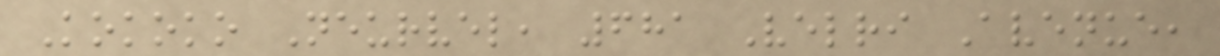Kokoko Neurvel, 681 Velri Avenue,
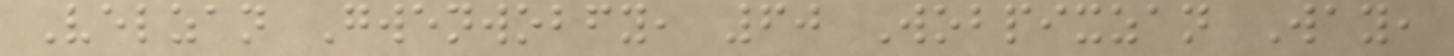Velzan Gwenwobfy, 60 Wobpixzan Way,
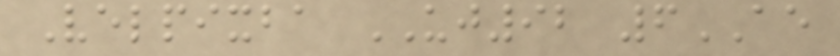Velpixba UJ92 6AE
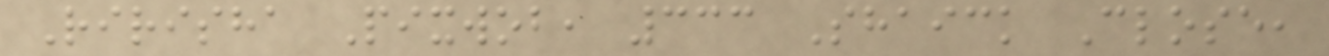Ririsha Pixwob, 333 Shaick Close,
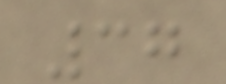37
